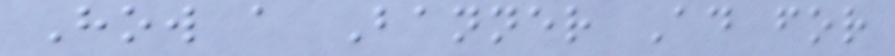How a Banner Ad for
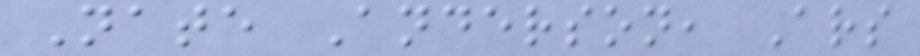Nate Anderson, Ars
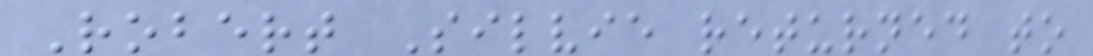Robert Silvie returned to
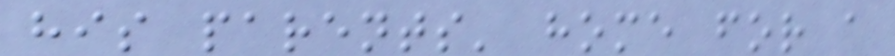his parents' home for a
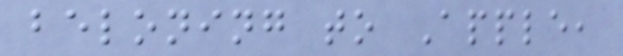beloning to Apple,
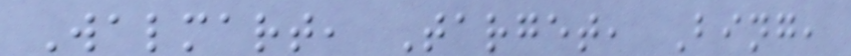Walmart, Target, Bing,
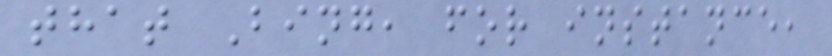that Bing, for instance,
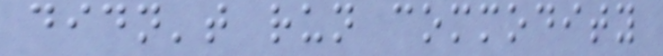didn't run commodity
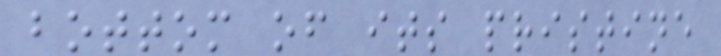bottom of its pristine
